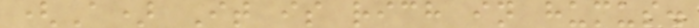(A) It is rich in humus.
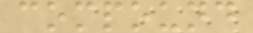compound
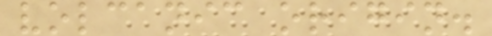volcanic origin.
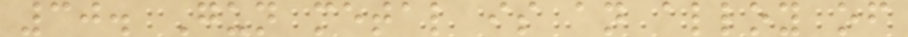30. Gun metal is an alloy of
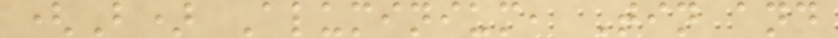(B) Aluminium, Tin and
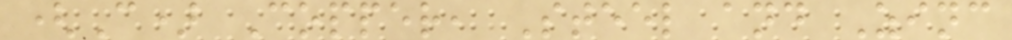(C) Copper, Steel and Zinc
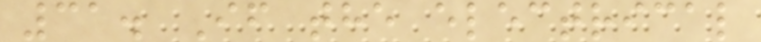31. If the electrical
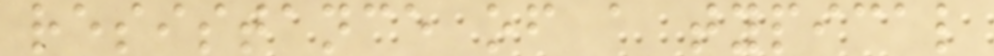resistance of a typical
